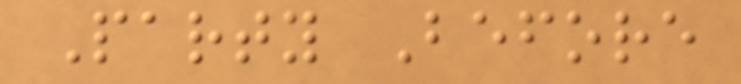Party Before
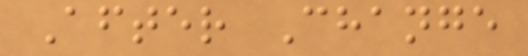After Change
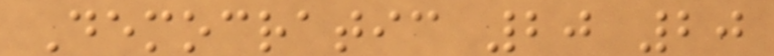Democratic 20 20
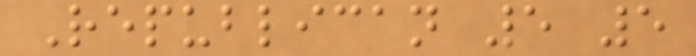Republican 5 5
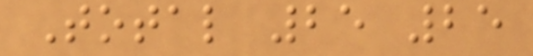Total 25 25
